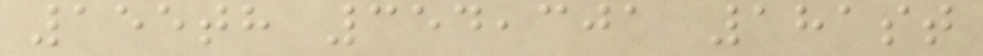155th 354,301 181st
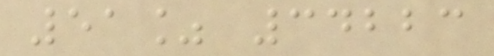51% 34223
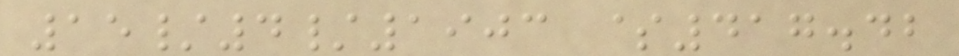15/4/1903 $417.42
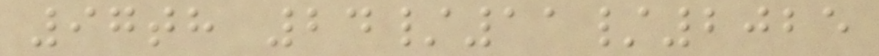97th 24/11/2025
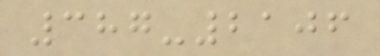387-2106
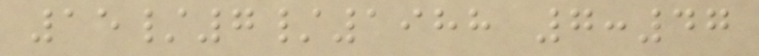15/7/1988 7:47
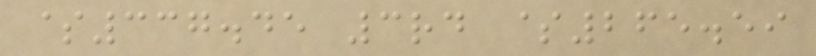$337.45 3rd $265.59
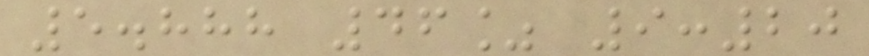5.888 46% 9:20
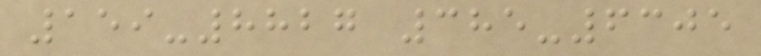159-8827 385-6305
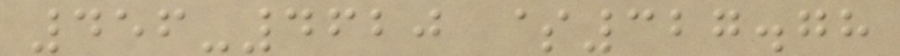456-4620 $327.78
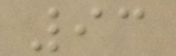93
